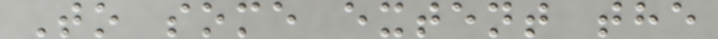To some extent the
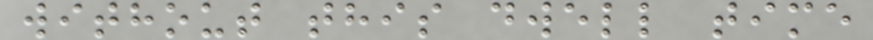without this dwell time
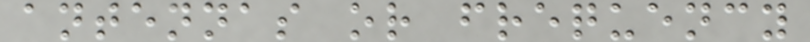antennas or frequency
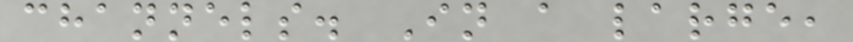channels. In a large,
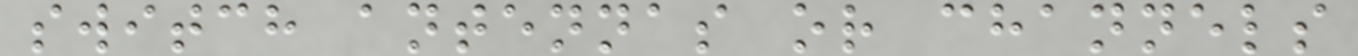switch antennas or channels
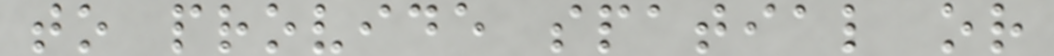to provide spatial or
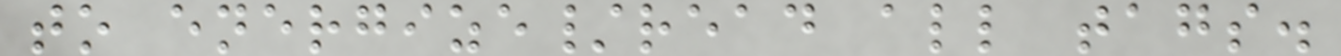to energize/read all tags.
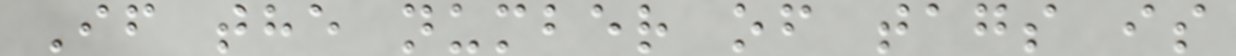If the number of tags is
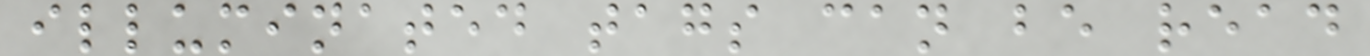illuminated tags can be read
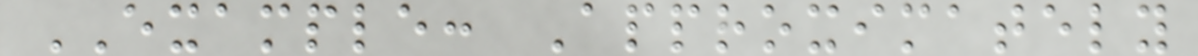EXAMPLE: Approximately
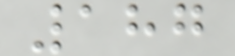187
